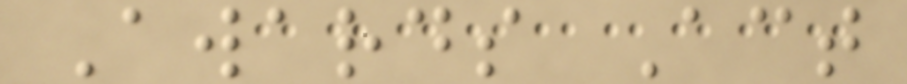Awards Act
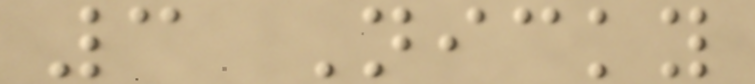3 Nicky
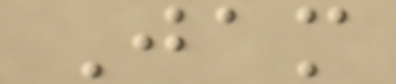Jam
